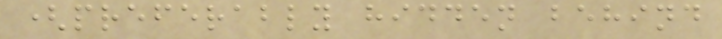(preferably hidden behind
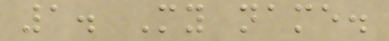1. My name.
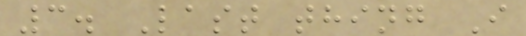3. Last thing I
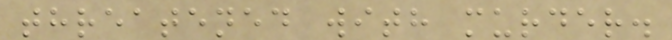threatened with murder.
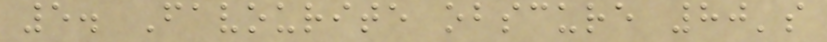5. Favourite obscure 80's
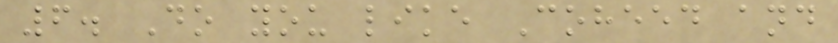6. Do you like Coheed and
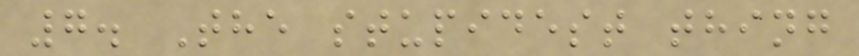7. The stupidest thing
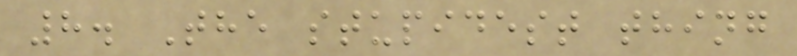8. The stupidest thing
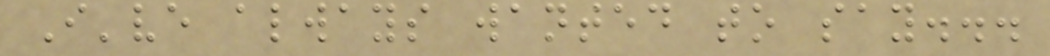I've always wanted to say...
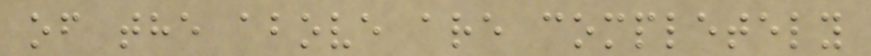of the above are completely
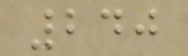240
